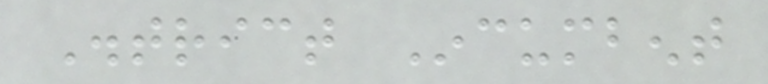District Incumbent
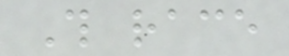This race
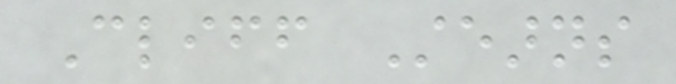Cliff Stearns
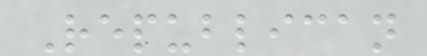Republican
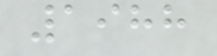1988
